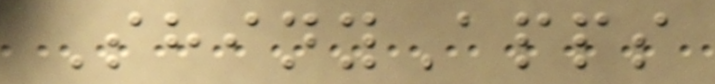ShinyApps
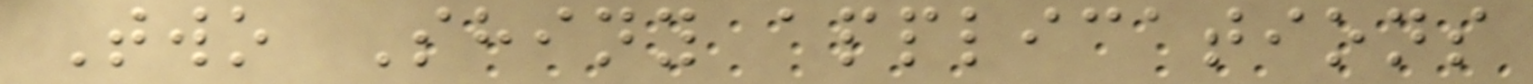Two Shiny applications
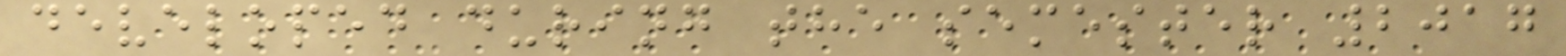developed during the semester 2017
